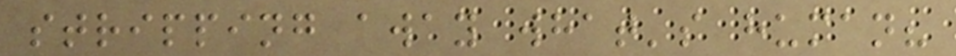stripping away what's human?
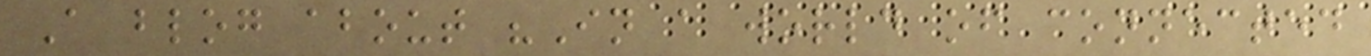A blog about "In a world of connected
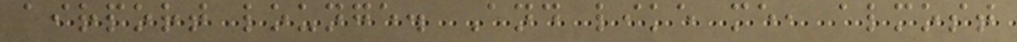airport lounge. And like me, almost
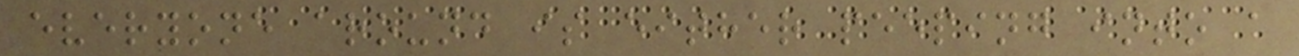everyone around is either peeping into a
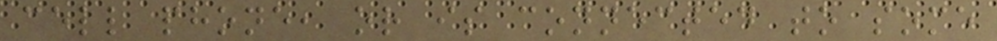cell phone, or is connected to some
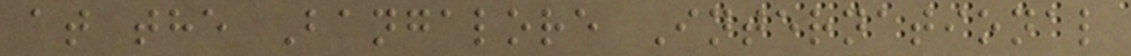at the Bangalore International
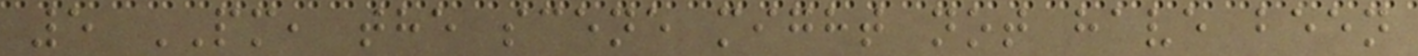5 PM, the scene might not have been
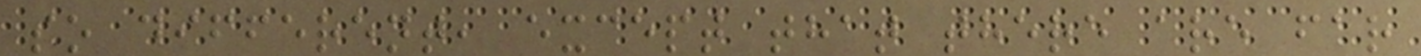so different, except that there are far
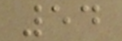54
